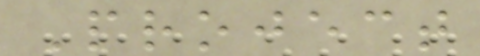Project
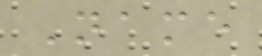Name
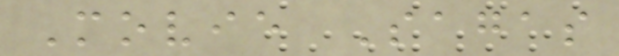Movie Sagas
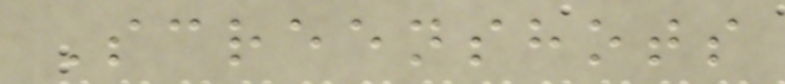Screenshots
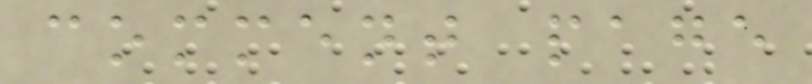comment page
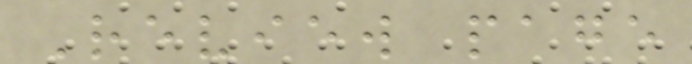Review page
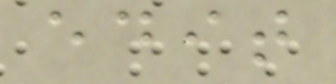edit
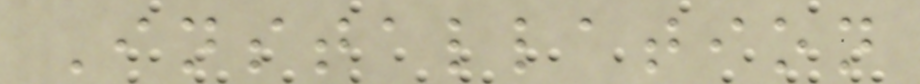Installation
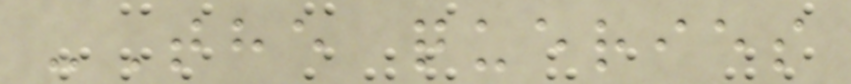-The queries
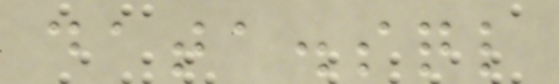data.sql
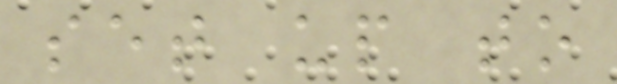set up to
